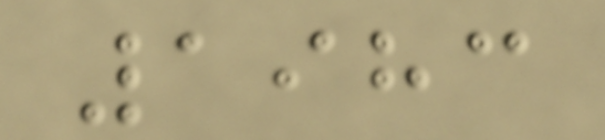1983
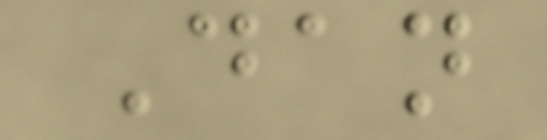Dan
